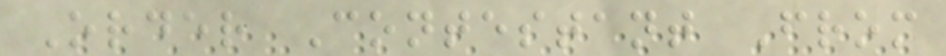Order Contestant From
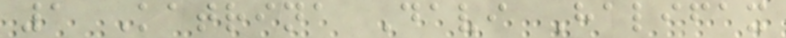1 Katrina Davi Halifax
